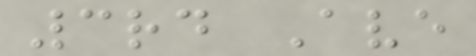3rd Ave
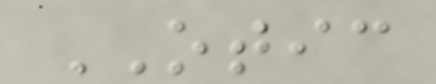OTIC
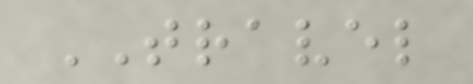TRAVEL
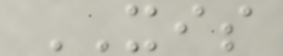XIS
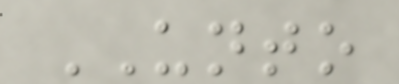UNTO
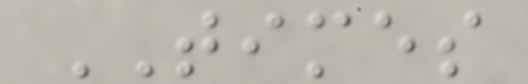TIMES
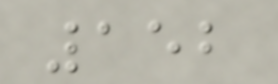152
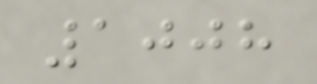1008
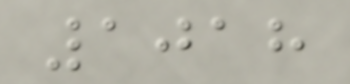1018
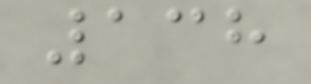138
